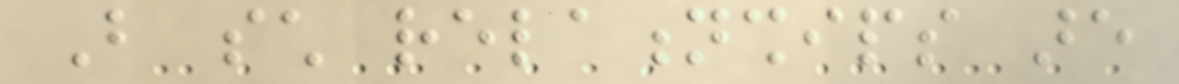But such relationships are
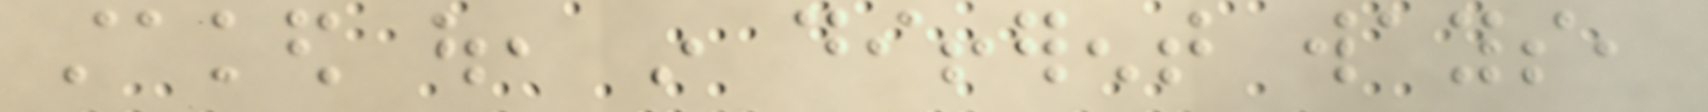staked out, in different ways,
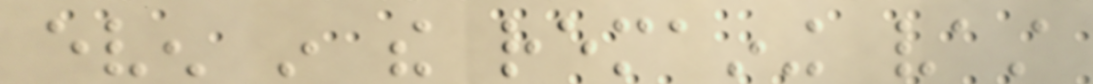even in the remaining vast
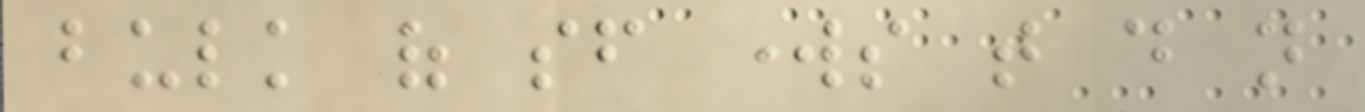bulk of sf works that do not
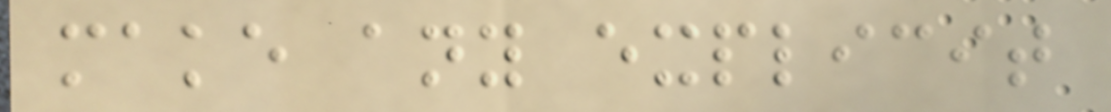make any explicit
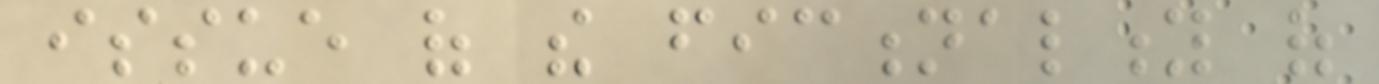issue of the fictionality of
